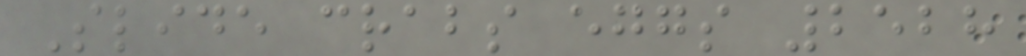Slide crabs eggs 2528
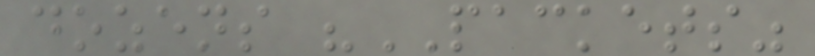dozens "PACKETS"
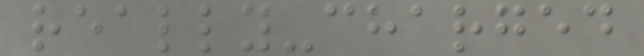really-charged
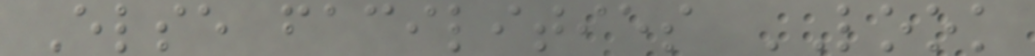Else facilities LOOK
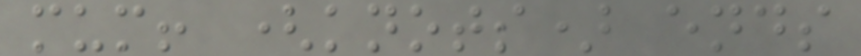mum! (knots) ends
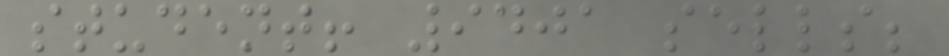student! 9401 sells;
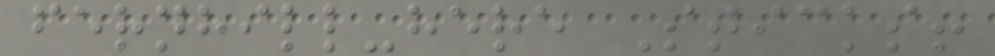fernhill-here Sticks!
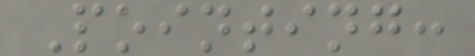Pointing:
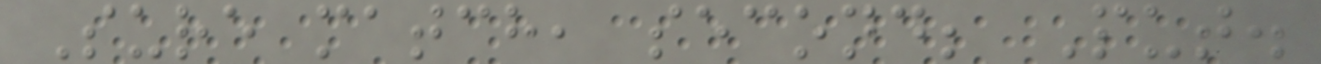Sure match, second; Put.
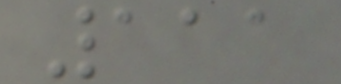111
